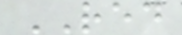RED
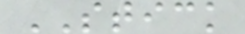STICK
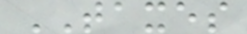TAXES
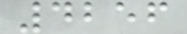4256
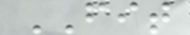FIT
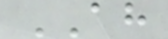AH
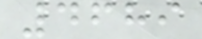4689
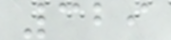329
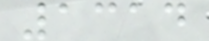1314
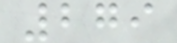279
